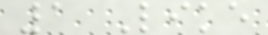1 Like
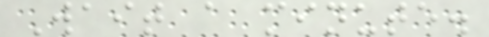Wait a minute.
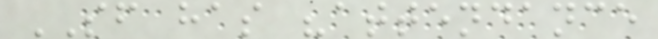SF has "attendance
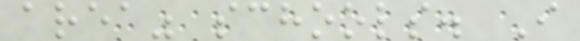area" schools. I
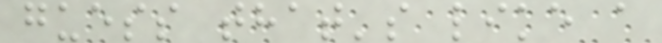guess that's like a
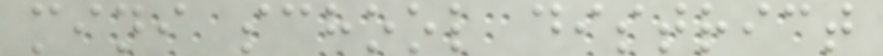mini school district
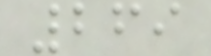269
